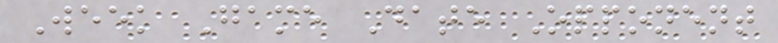Week Game Date Opponent
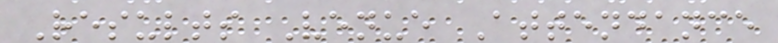Results Venue Attendance
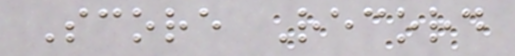Score Record
